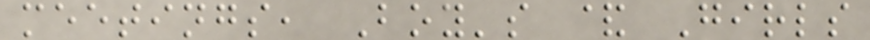meetings, Boy's & Girls
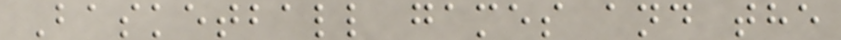Basketball games and the
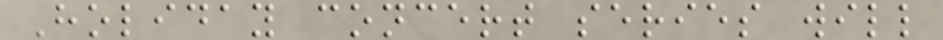Holiday concert series will
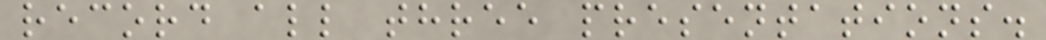record all three presentations.
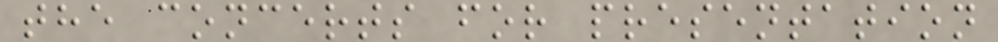the concerts for presentation
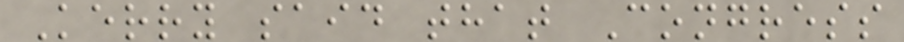Kerry said that Congress
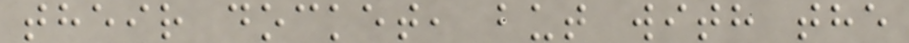their docket, but with the
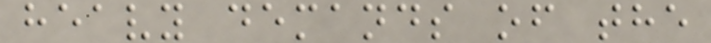heavy demands of the
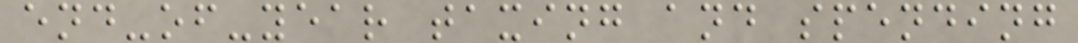end-of-year taxing and spending
